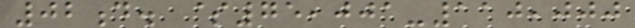02d. $75,001-110,000
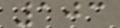103
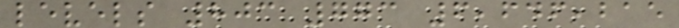levels 803 773 6,646,215
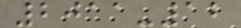2011-12
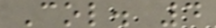Col. 4
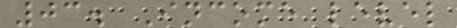03. Income level
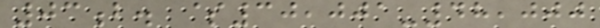03b. $30,001-48,000
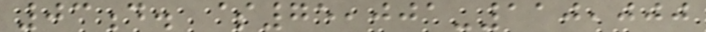03d. $75,001-110,000
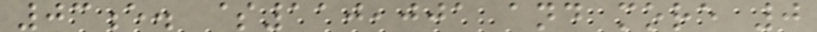03e. $110,001 and more 0
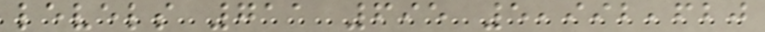levels 711 695 5,992,620
